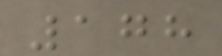178
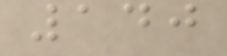140
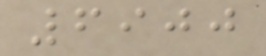6900
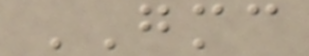GMC
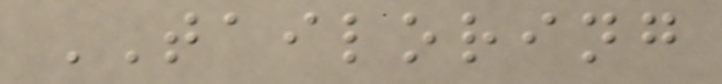TAILORING
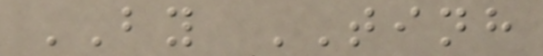BY TINH
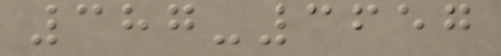387-3657
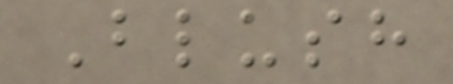Blush
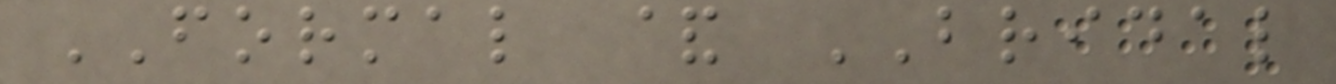FORMAL & BRIDAL
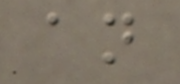an
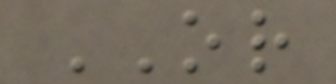OR
